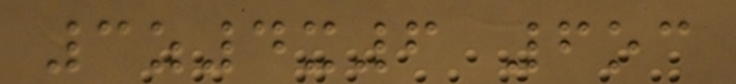3z4x6 6oc
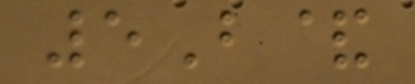5B&
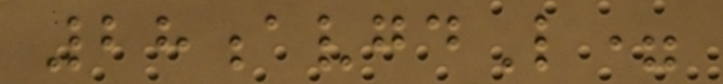28avgdL=
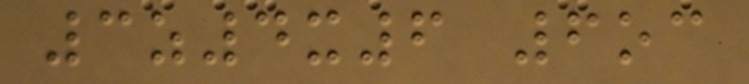3z4x6 6oc
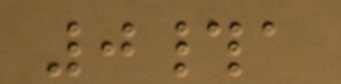0#a
